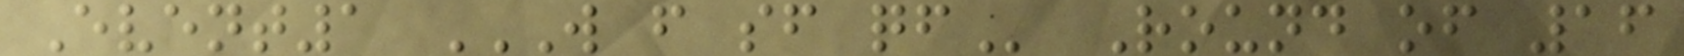Event1 W F SF QF Round of 16
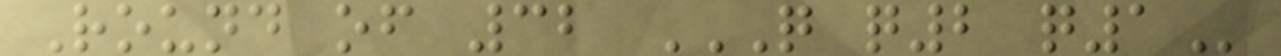Round of 32 Q Q2 Q1
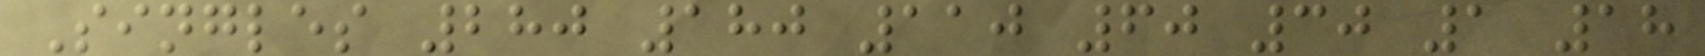Singles 280 180 110 60 30 1 18
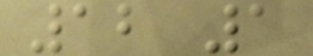12 1
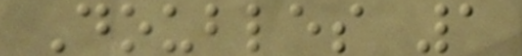Doubles 1
